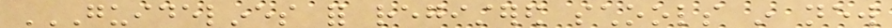GUIDELINES FOR REGISTERED SCHOOLS IN NEW
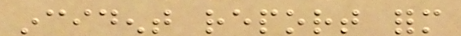incident report form
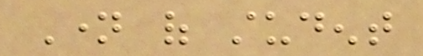Name of student
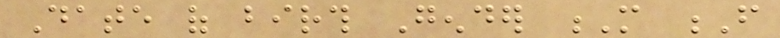Date of birth Gender M F
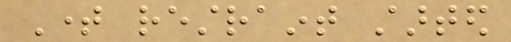Time restraint started
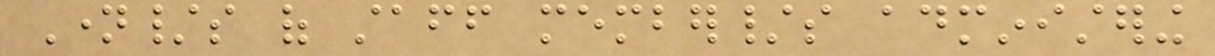Name/s of staff member/s administering
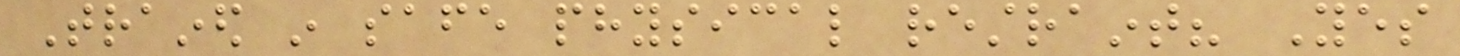Trained in safe physical restraint? Yes
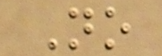No
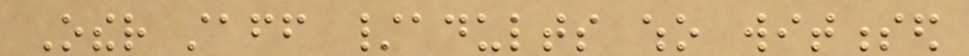Other staff /adults who witnessed
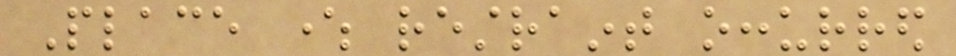Place where restraint occurred
